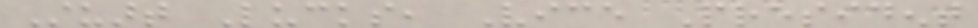Stuart Lucks, Vice President
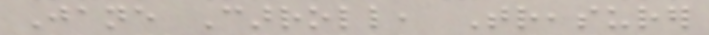Jane Carroll, Treasurer
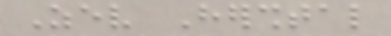Zev Hershtal
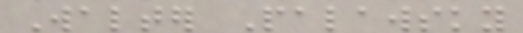Walter Palawsky
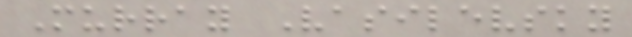Murray Vasilevsky
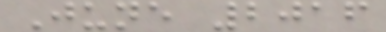June 2016
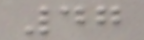47
